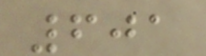601
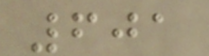601
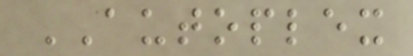AUTOPLEX
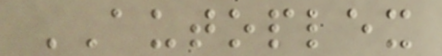AUTOPLEX
